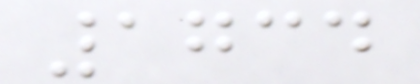1734
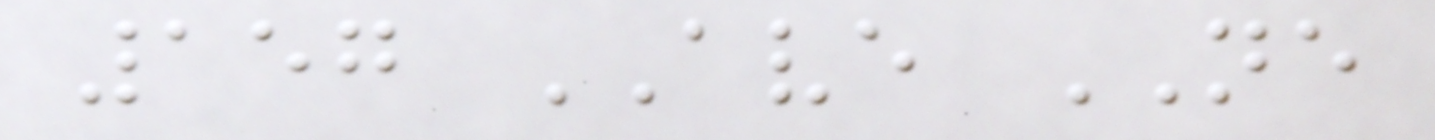157 AVE NE
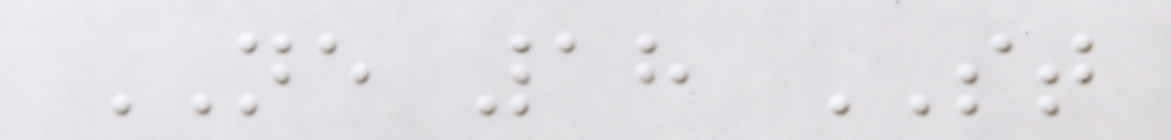NE 18 ST
